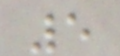5
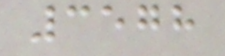3578
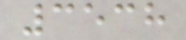3538
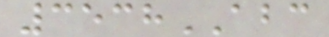3538ABC
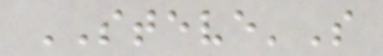STEVE'S
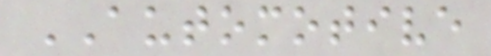AUTOMOTIVE
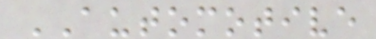AUTOMOTIVE
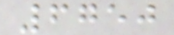6750
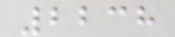2238
